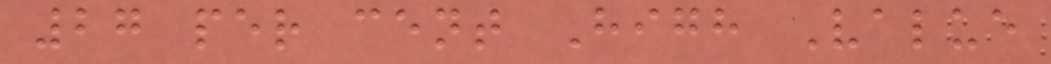27 per cent High Value
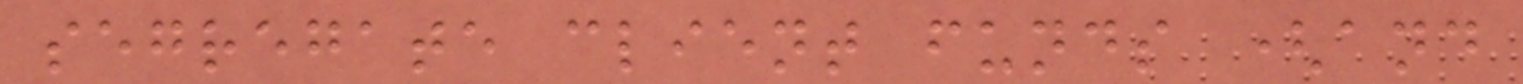segregate client funds (and
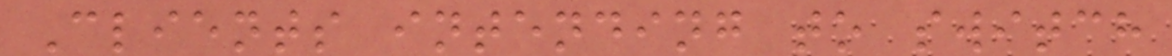Clients intending to switch
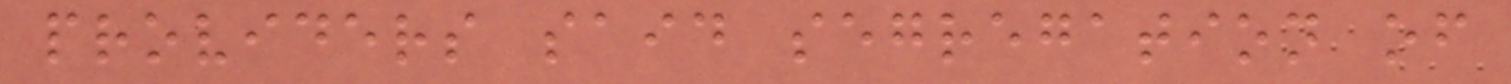providers said segregation of
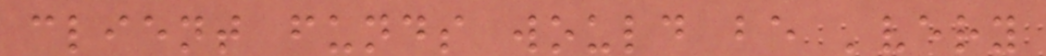client funds would be 'very
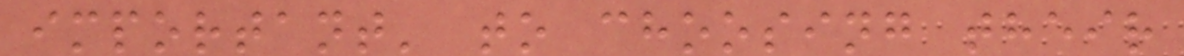important' to choosing their
